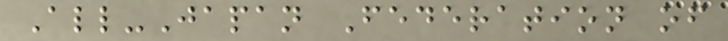All-Japan Federation of
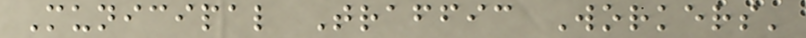Municipal Traffic Workers'
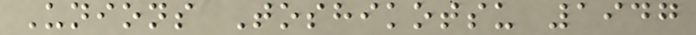Unions Toshikotsu 1947
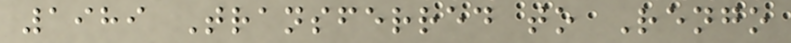1989 Transferred to Rengo
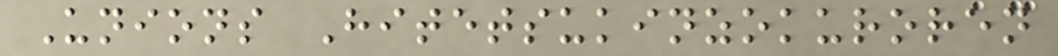Unions Hitetsukinzokuroren
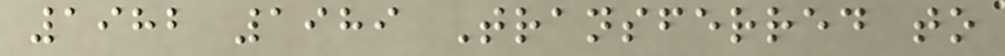1982 1989 Transferred to
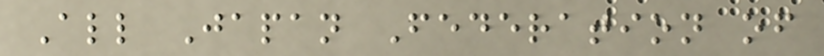All Japan Federation of
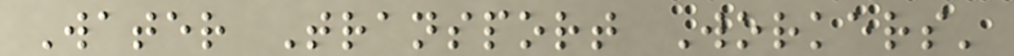Water Transport Workers'
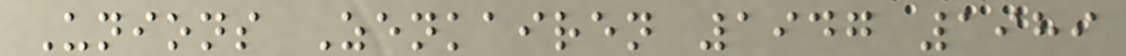Unions Zenkairen 1947 1989
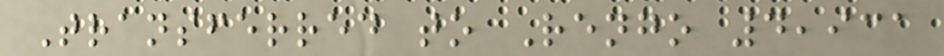Transferred to Rengo 4,931
